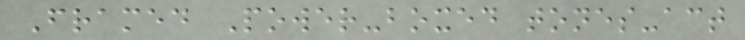Framed Power-boxed tones-act
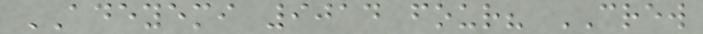ADEYEMI 9014 four? CREW
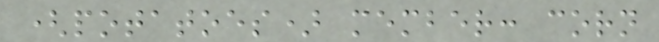(potatoes) member: corn
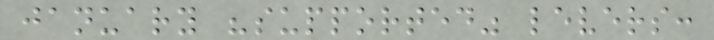january "supported" levers:
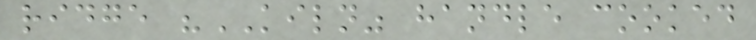ridge "KILN" handle cooked
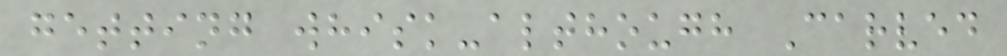getting whisk-although Carved
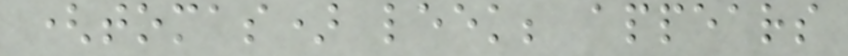(tomas) leek; appears
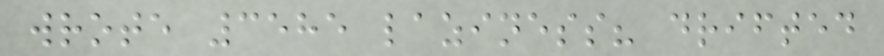wrote 3585 laziness? drifted
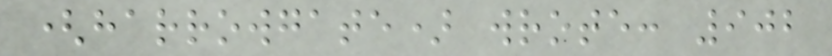(harrowgate) wrote: 902
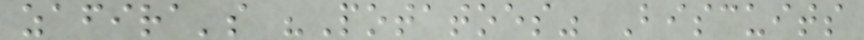zafira's "Potatoes" Biscuits
